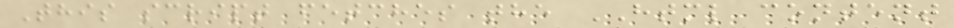This script fetches the HTML content
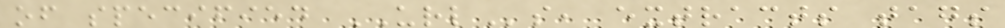of specified URLs, extracts tags
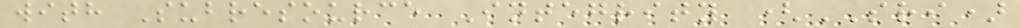with Subresource Integrity (SRI)
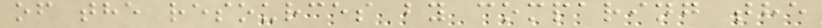of the resources by comparing the
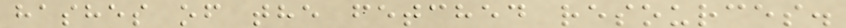hashes of the fetched resources.
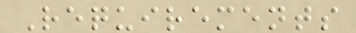Requirements
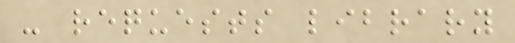- requests library
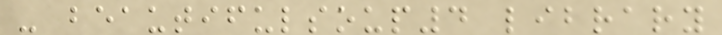- beautifulsoup4 library
